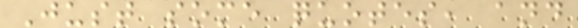Just some quotes, and
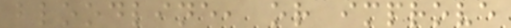bloodline, or improve
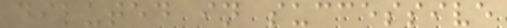diluted in successive
